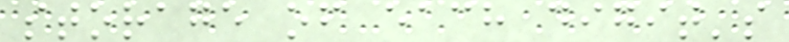storage of each digit's
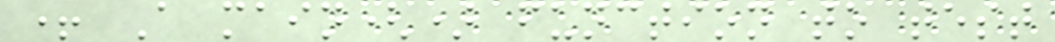+ A main() function to test
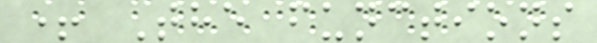+ The functions
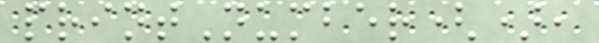printNumber(),
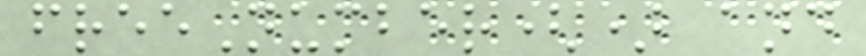freeNumber() and
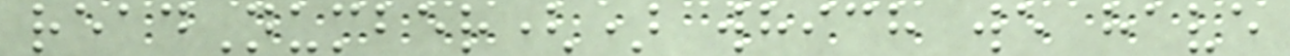readNumber() which we have
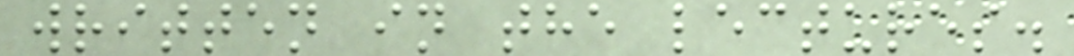written in the lectures.
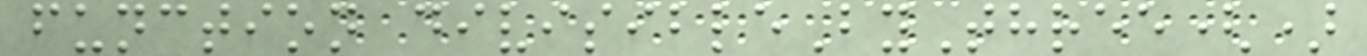function divisibleByThree()
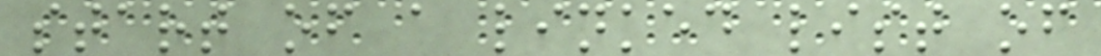start of a linked list of
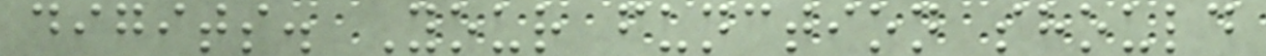digits. Your function should
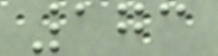173
